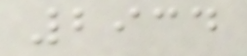2934
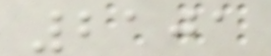2101
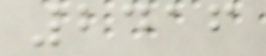2416
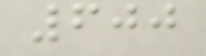600
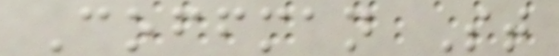Coffman St
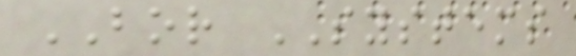BOR SYSTEMS
